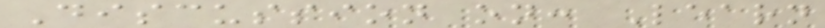Discussion on: Learn
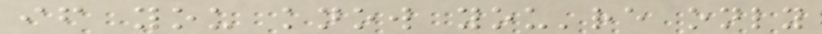if you know you're only
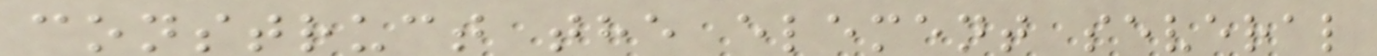construct the element several
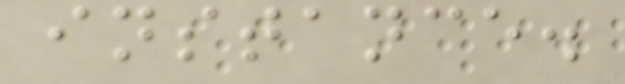instance.
